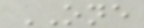ONE
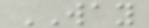WAY
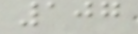107
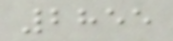2855
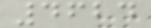4624
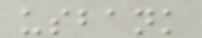usbank
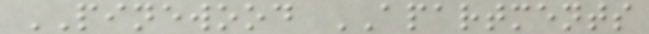PINEWOOD APARTMENTS
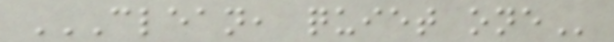CLEAN, QUIET ONE
